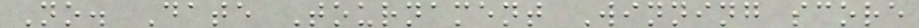No. Date Tournament Winning score
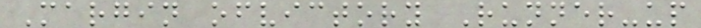Margin ofvictory Runner-up
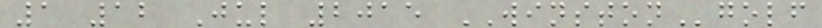1 12 Jul 2015 WINSTONgolf
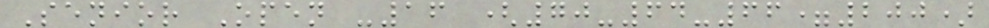Senior Open -16 (70-64-66=200)
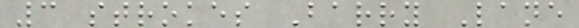3 strokes Barry Lane
